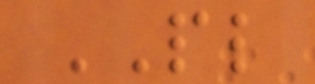PL
